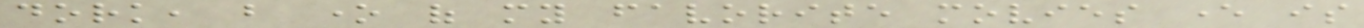dork, but one of my favorite movies ever is
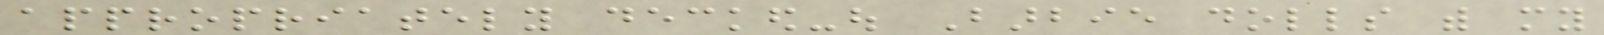appropriately decked-out Barbie dolls with my
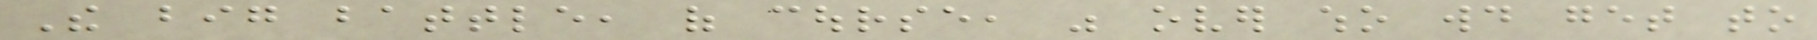The big battle, of course, was over who would get to
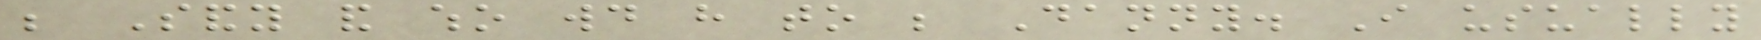be Sandy and who would have to be Danny. I usually
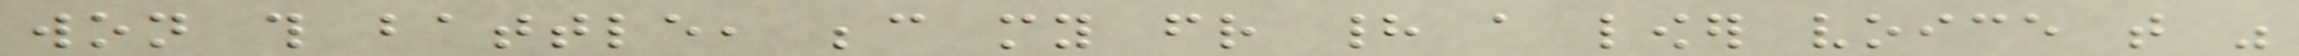won this battle, because my friend had a lower voice that was
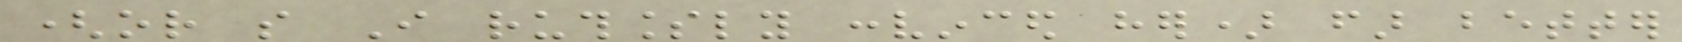(or so I ruthlessly convinced her) far better
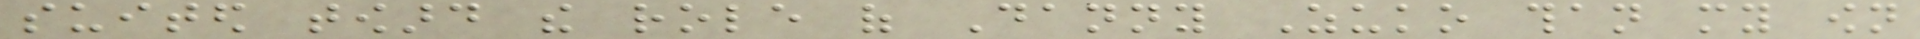suited toward the role of Danny Zuko than my own
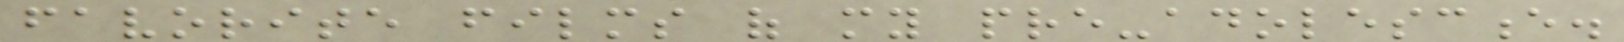favorite films of my pre-adolescence.
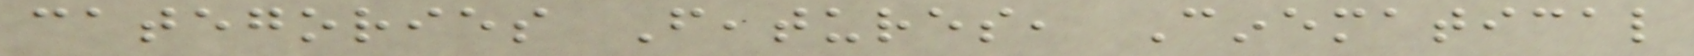categories Features, Cinematical
